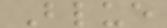Blue
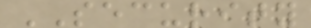SECURITY
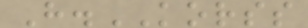H.KORSS
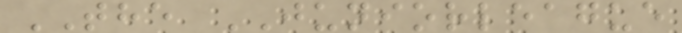THE JUNIORLEAGUE
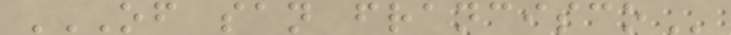OF SAN FRANCISCO
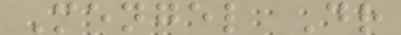Mengel Dr
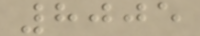8005
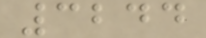3244
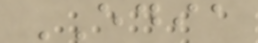EDIA
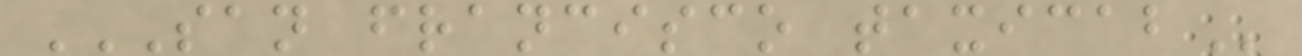SAN FRANCISCO TAXICAB
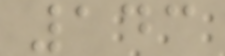143
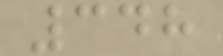348
